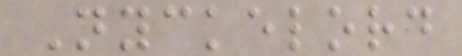Nyckelord
